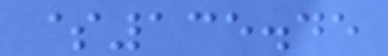$135.45
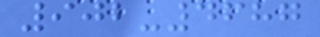902-4687
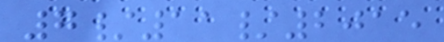7/11/2015
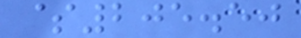$205.50
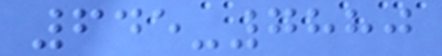645-7880
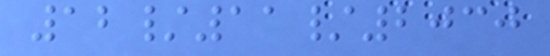12/11/2030
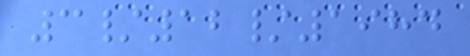3/12/1984
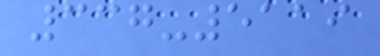337-5119
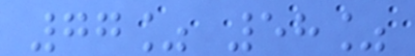77% 58%
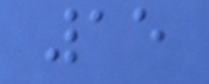15
